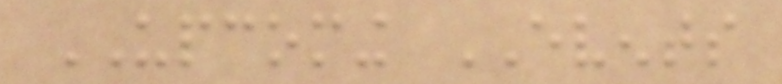UPCOMING EVENTS
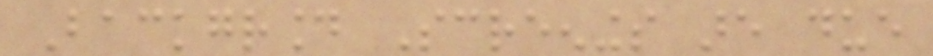Background Screenings are due
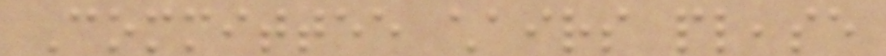Committee chairs please
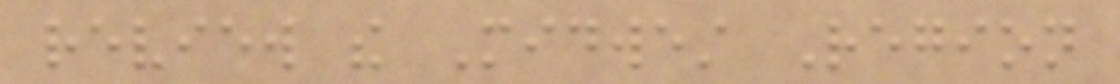review the Midwest Region
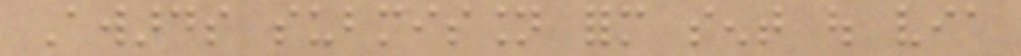Awards submission form sent out via
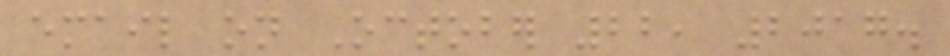email on October 22, 2017.
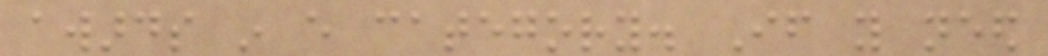awards in every category. If you need
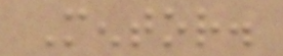Mentor.
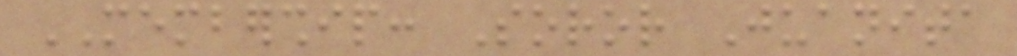MEMBERSHIP: Soror Juanita
